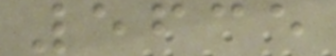5635
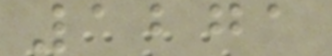1271
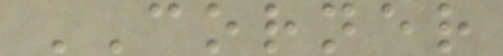CORNER
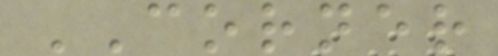CORNER
